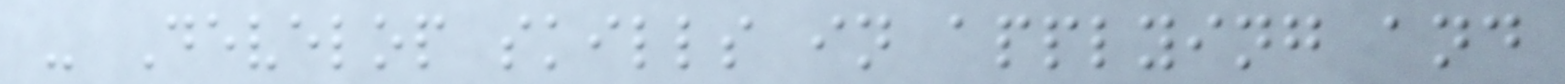- Develop skills in applying and
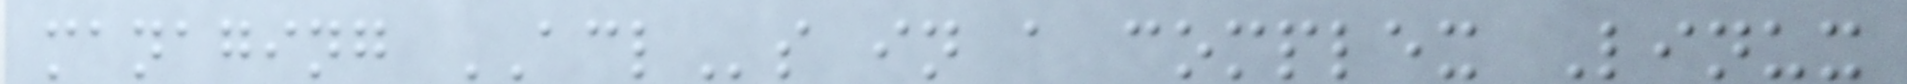managing ACLs in a complex Linux
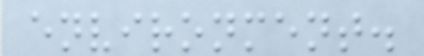environment.
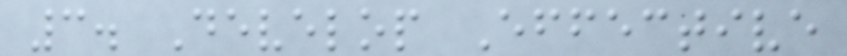3. Develop Effective
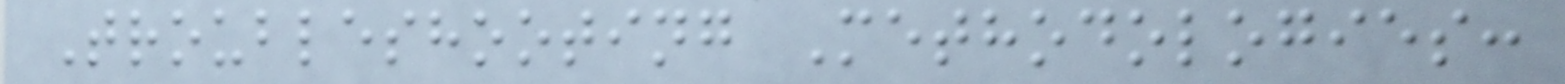Troubleshooting Methodologies:
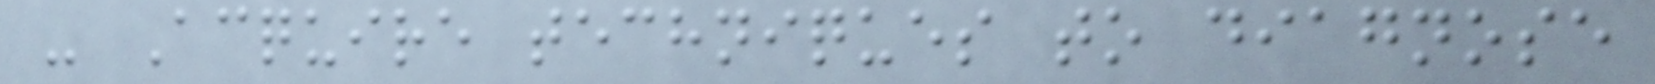- Acquire techniques to diagnose
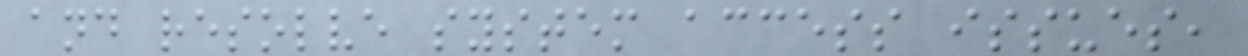and resolve system access issues,
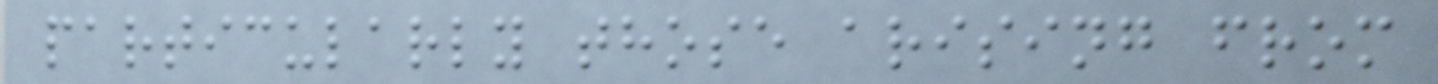particularly those arising from
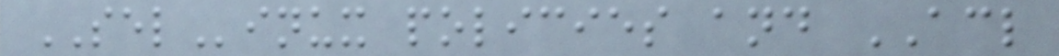SELinux policies and ACL
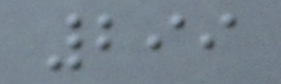299
